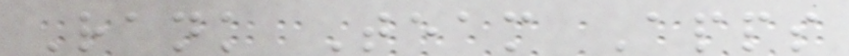Rank Team Apps
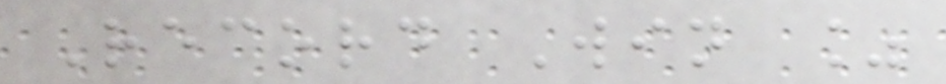Record Win %
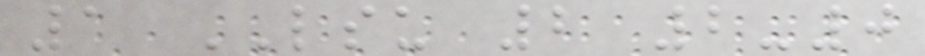1 LSU 2 2-0
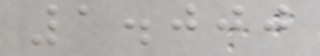1.000
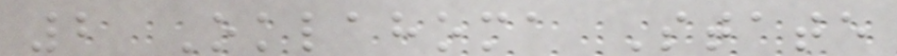2 Oklahoma State
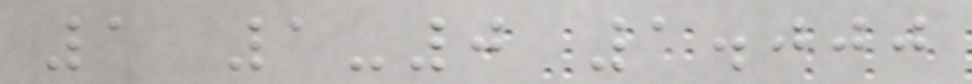1 1-0 1.000
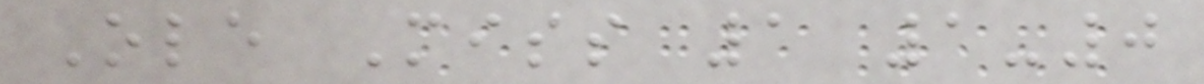Ole Miss 1 1-0
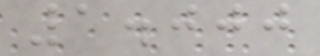1.000
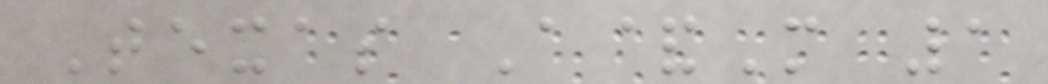Texas A&M 1
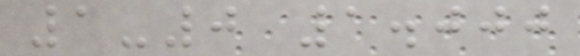1-0 1.000
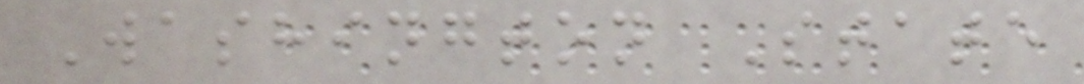Washington State
